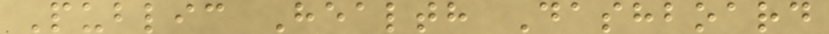Public Health Dashboard
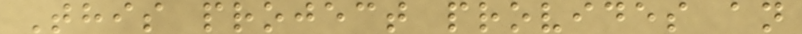This project provides an
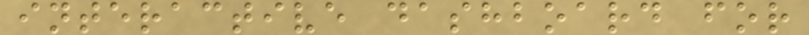interactive dashboard for
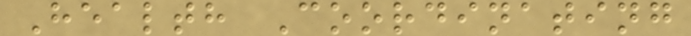Health Coordinating
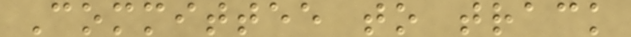Committee to track
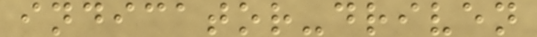indicator-driven
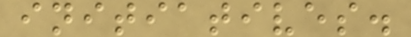initiatives.
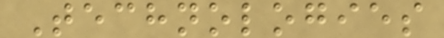Technologies
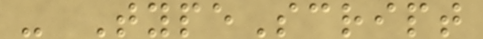- TypeScript
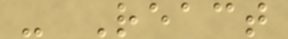- React
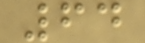64
